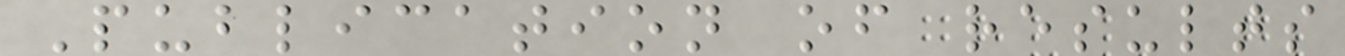Publication of results
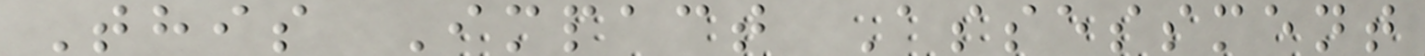This Impact Assessment
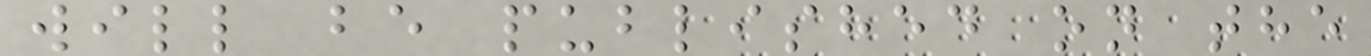will be published on the
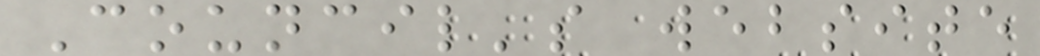Council's website
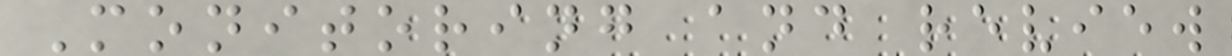Monitoring and review
